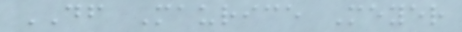DF Maurice Meyer
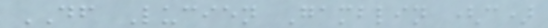DF Lucien Gamblin (c)
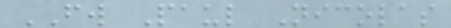FW Paul Nicolas
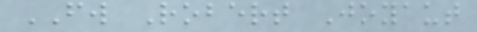FW Robert Joyaut
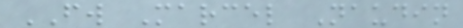FW Marcel Naudin
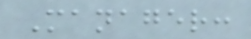Manager:
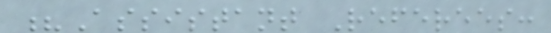?Assistant Referees:
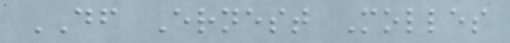DF Ernest Molles
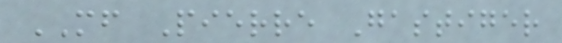MF Pierre Gastiger
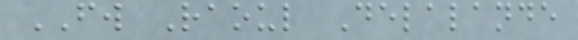FW Raoul Delalande
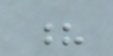?
